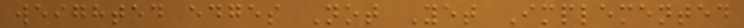weighted edges Not Yet Implemented
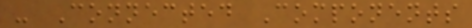- Connected Components
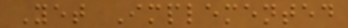Yet Implemented
